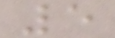5
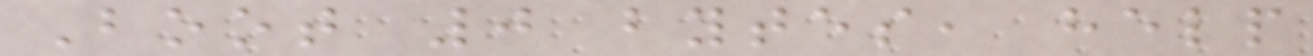Boot 0 bytes, help
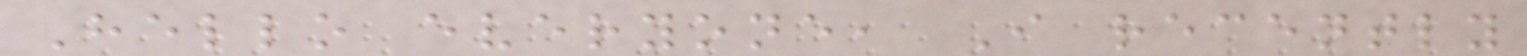Hello everyone, I recently
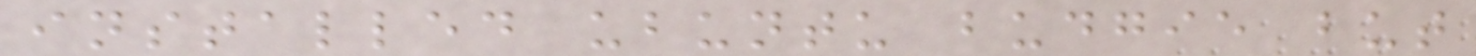installed ubuntu budgie but
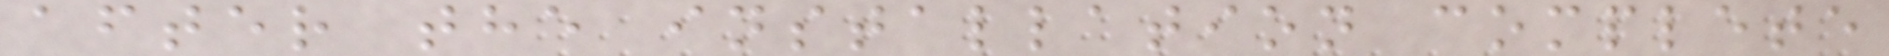after the installation complete
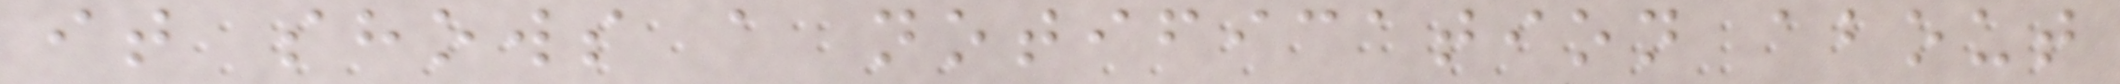it shows a notification about
